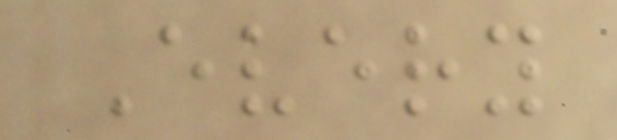Every
